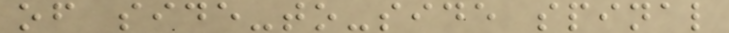of side-to-side spinal
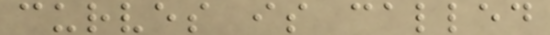curves is called
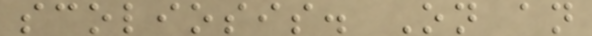scoliosis. On an
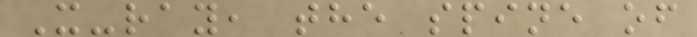X-ray, the spine of
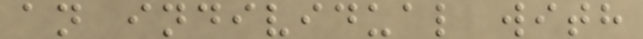an individual with
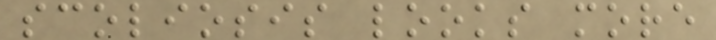scoliosis looks more
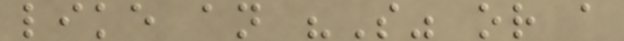like an "S" or a
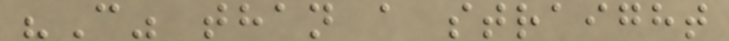"C" than a straight
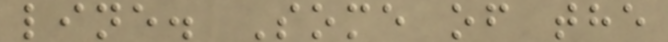line. Some of the
